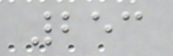253
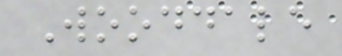Wooddale
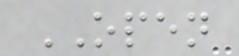OPEN
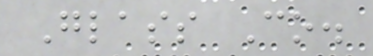Glass Co.
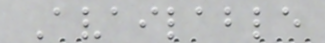Available
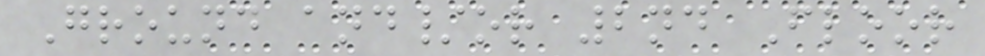Ground and/or 2nd Floor
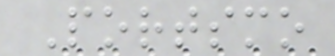Portsmo
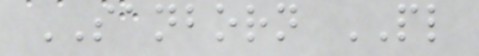SANBORN PL
